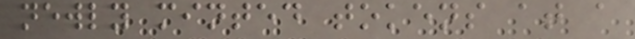newly minted tokens at a
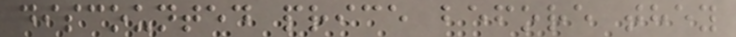discounted price before they
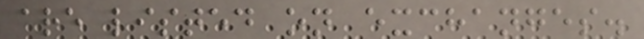are listed on exchanges.
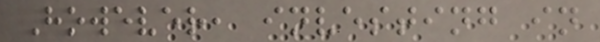However, investing in
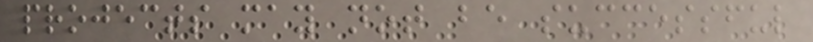projects may not be successful
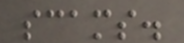scams.
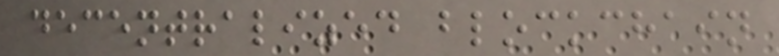decentralized blockchain
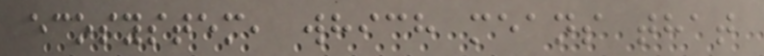ecosystem, which means that
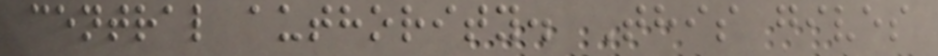central authority. This gives
